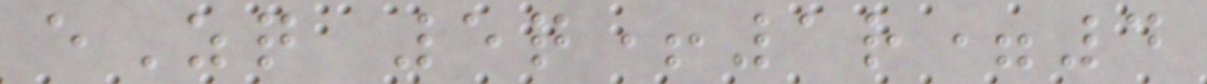eZq 5q+1r=4
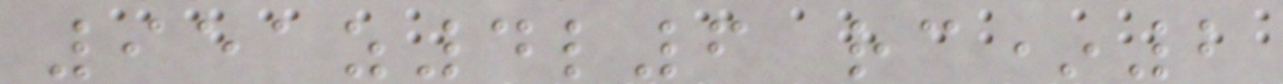951z4l6 rc*2
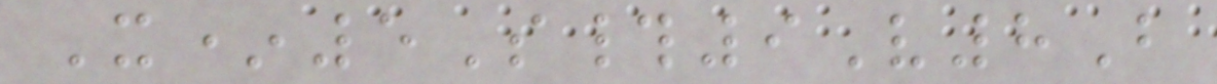X*5S#9V8B
